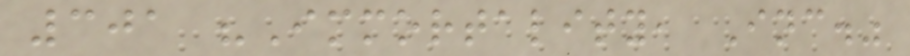301 "Immortality, Inc."
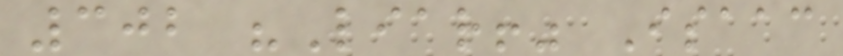302 "Liar!" Isaac
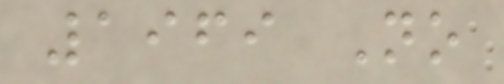1969 No
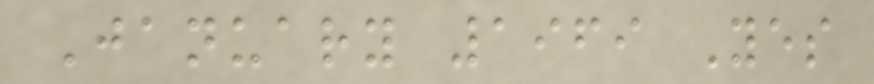January 1969 Yes
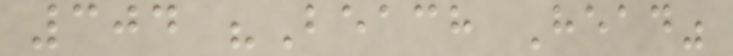304 "Beach Head"
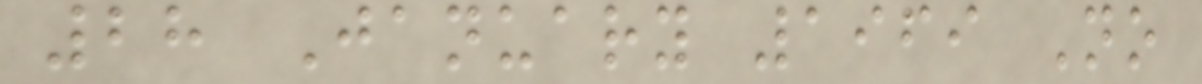28 January 1969 No
